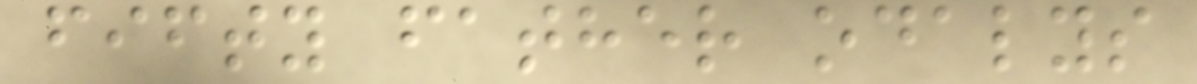fifty father odalys
